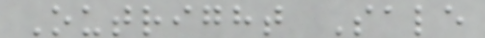Outright Sale
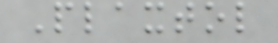Plaxtol
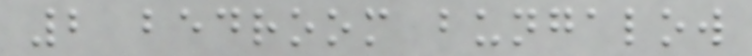2 bedroom bungalow
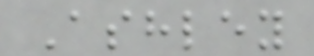Ashley
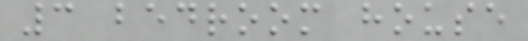3 bedroom house
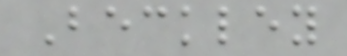Beckley
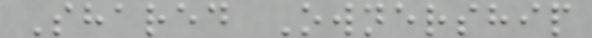Shared Ownership
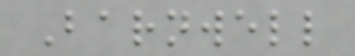Barnwell
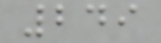249
